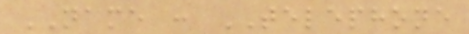NAME : TELEPHONE
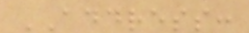ADDRESS:
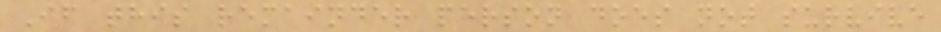If this remainder person does not survive
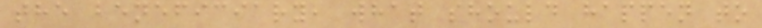the beneficiary, what should happen to
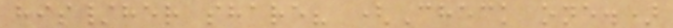his/her share? (Check one.)
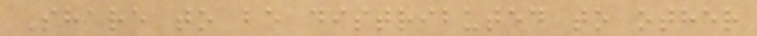Share to be distributed to other
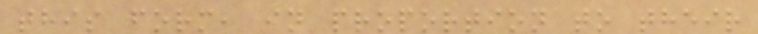this form, in proportion to their
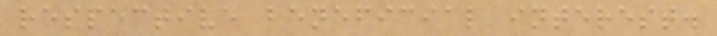respective beneficial interest.
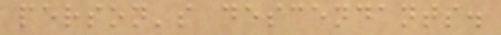person's descendants.
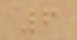6
